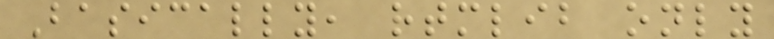Basically, rtmlib only
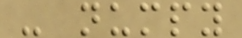- numpy
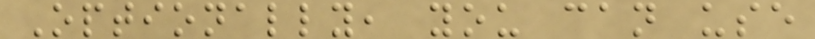Optionally, you can use
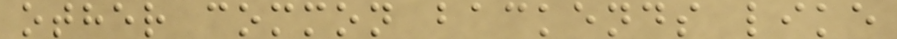other common backends like
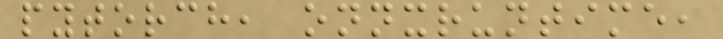pytorch, onnxruntime,
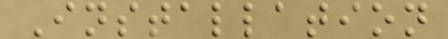Installation
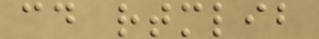cd rtmlib
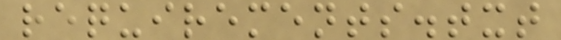requirements.txt
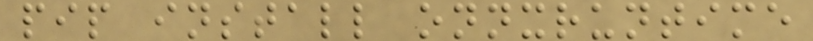pip install onnxruntime
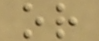or
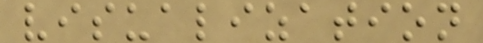visualization
